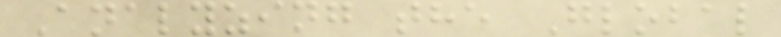Analyzing the Global
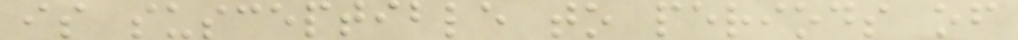is susceptible to periods of
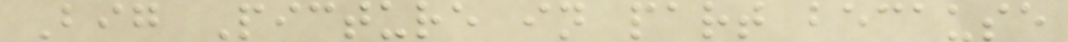Big Picture in part because
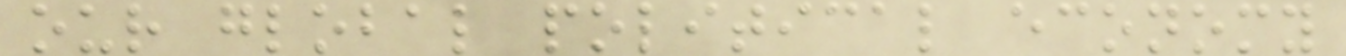our global political economy
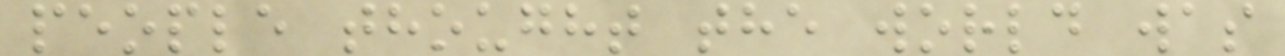people thought the world was
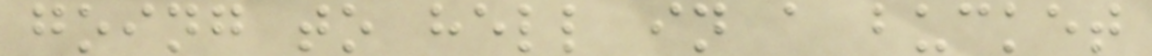going to hell in a bucket
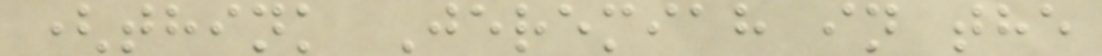(think Jeremiah in the
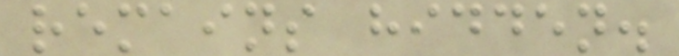remains hidden.
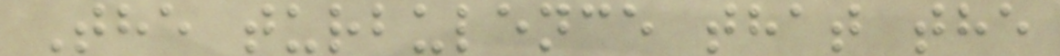The turbulence that the
